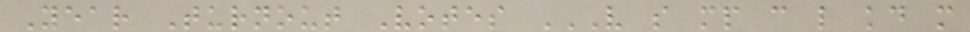Year Turnout Votes V S MP C L KD M
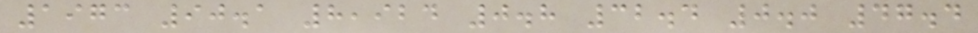1973 90.1 8,924 0.8 32.4 0.0 47.4
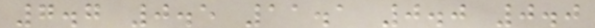7.7 0.5 11.1 0.0 0.0
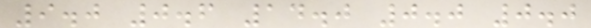9.0 0.6 14.0 0.0 0.0
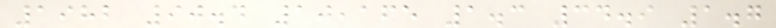1982 90.4 10,165 1.3 34.9 1.7
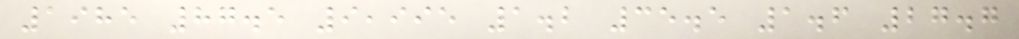1985 87.5 9,995 1.2 35.5 1.6 27.7
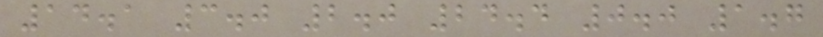14.1 3.0 2.0 24.4 0.0 1.7
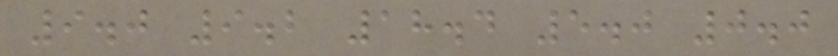9.0 9.2 18.4 5.0 0.0
